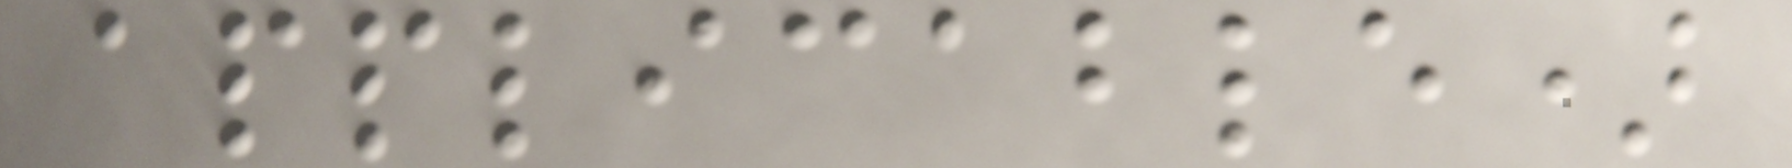applicable)
